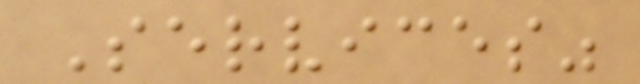Services"
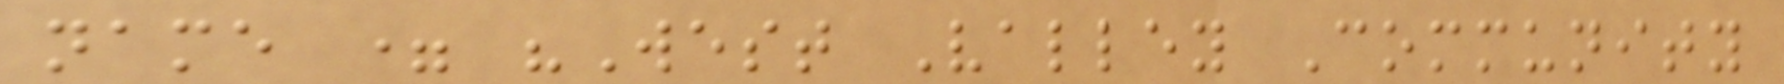name = "West Valley Community
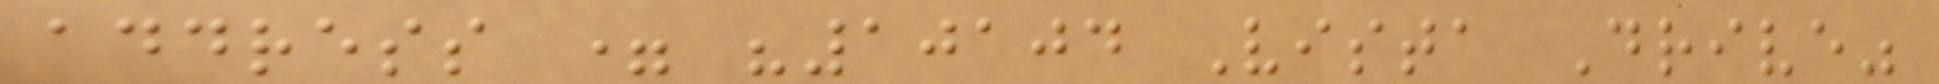address = "10104 Vista Drive"
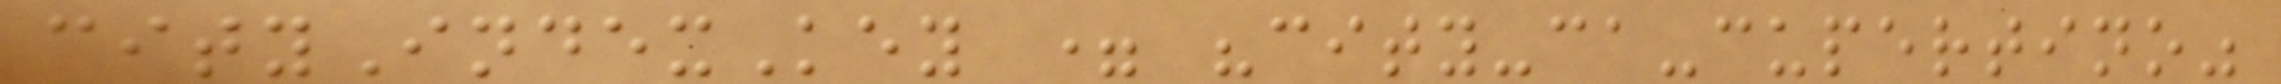cityIndexKey = "city-ca-cupertino"
